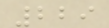229
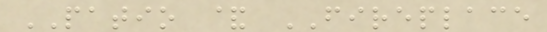PATIO & FIREPLACE
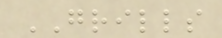GRILLS
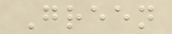Green
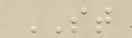ST
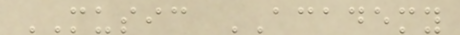MUSIC ACADEMY
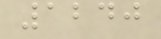1240
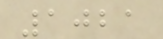1021
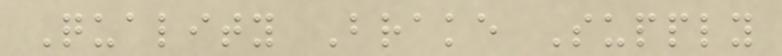Quality Brake Supply
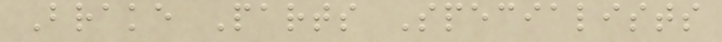Brake Parts Specialists
